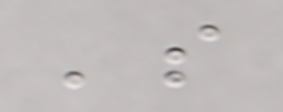's
